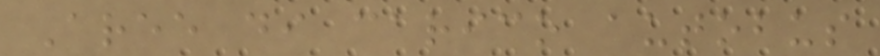Aree di carico autobus
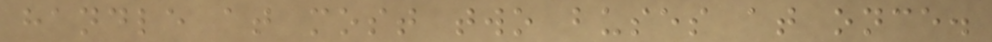handle at most two buses at once.
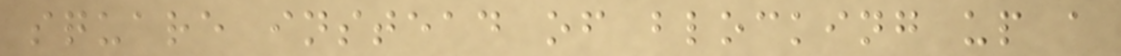square instead of blocking up a
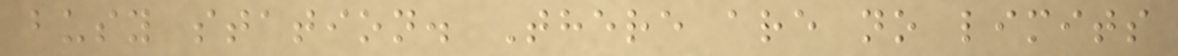busy station. There are no limits
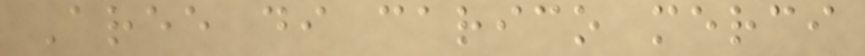Aree di carico merci
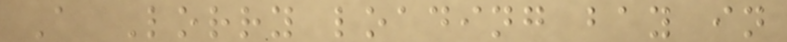A Lorry loading bay in
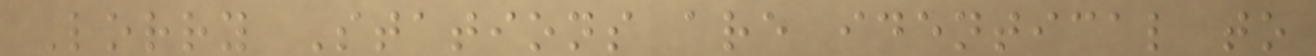Lorry Stations are identical to
